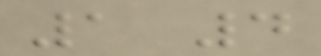1 4
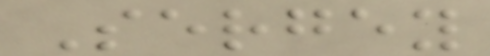Sergey
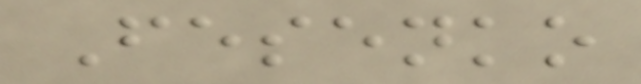Fesenko
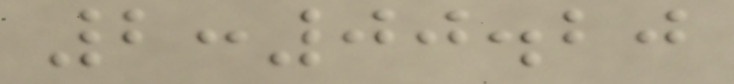2:00.20
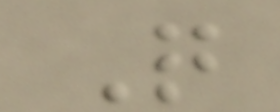Q
